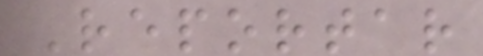Reportar
